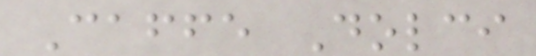Caffe Dolci
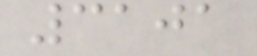3101
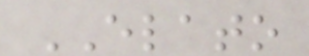ELATO
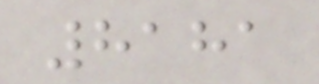8181
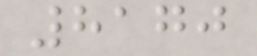8170
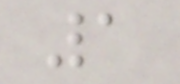1
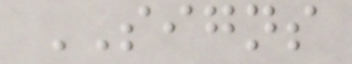SIGNS
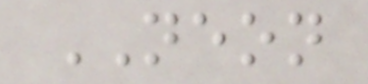NEON
